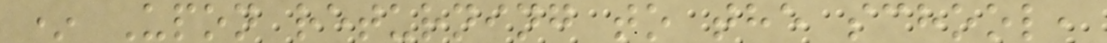* Upon returning to the school,
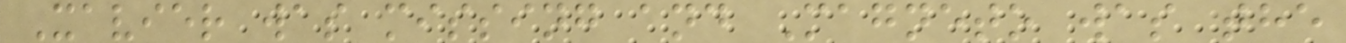Xavier was missing and Magneto was the
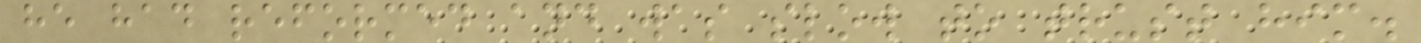he had reformed and was slow to trust him.
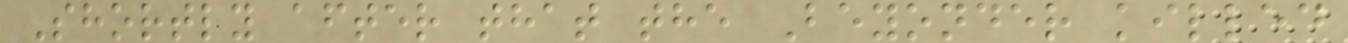Shortly after that the Beyonder killed
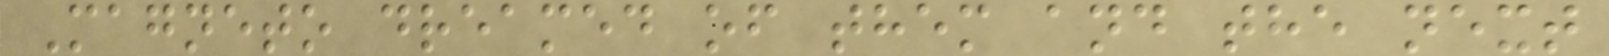Magneto dreamed of them and the next
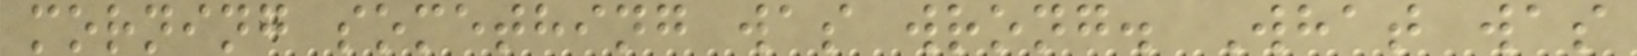morning something was wrong. What was
